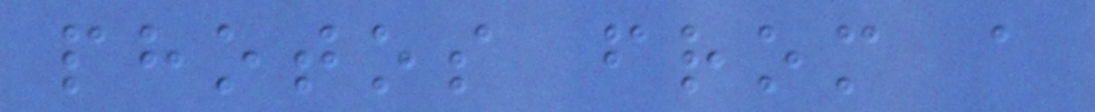photos from a
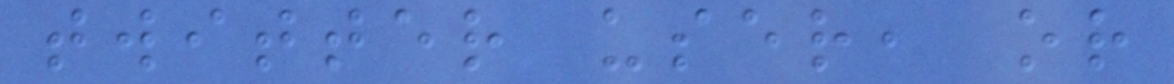twitter user, or
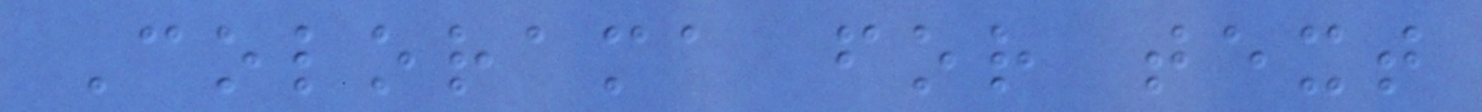Colorama for text
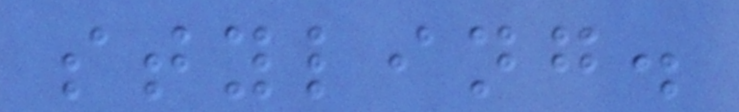styling.
